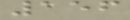156
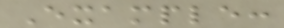Example:
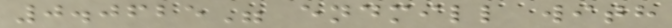0.0625" endmill with
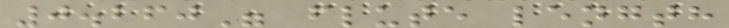0.260" flute length
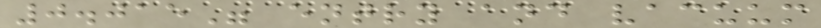0.015" entry and vacuum
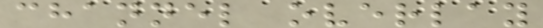channel overlay
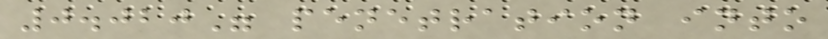0.020" penetration into
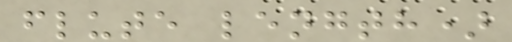flute length)
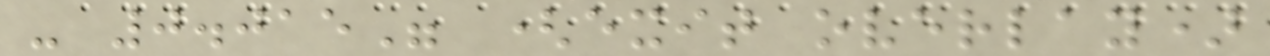- 0.015" (exit overlay)
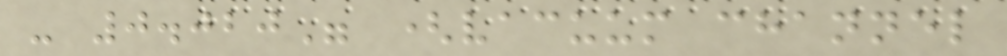- 0.020" (vacuum channel
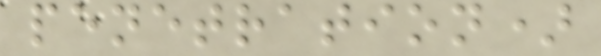penetration)
